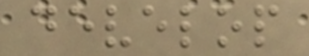develop
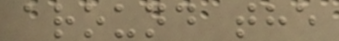around the
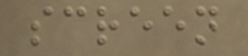screen
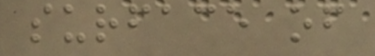surface of
